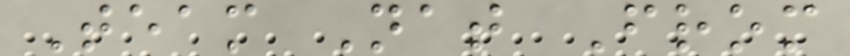Team Nat From
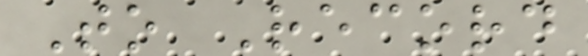To Record
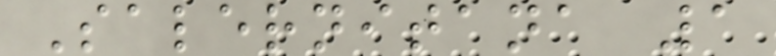Salernitana 1
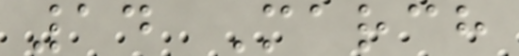14 March
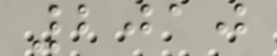2010
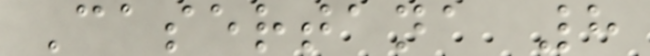Casertana 8
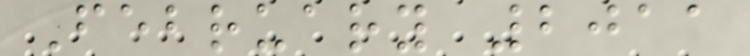February 2011
